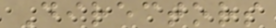Directors
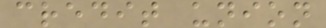credit union
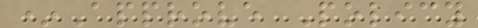*Approve Policy
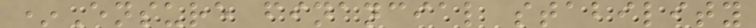*Ensure financial stability
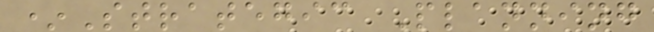*Strategic Planning
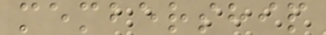membership
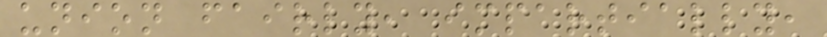union fairly, impartially,
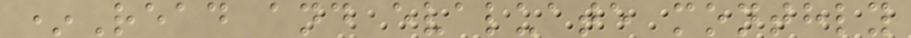*Read and evaluate monthly
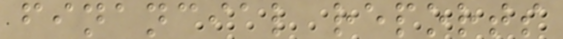financial reports
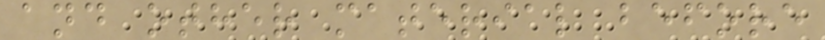and other material before
